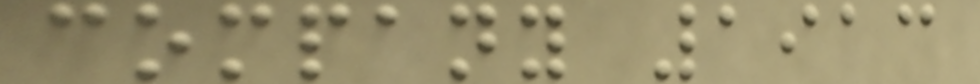company 1913
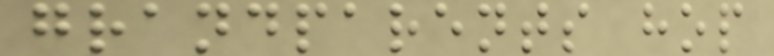grandparents hop
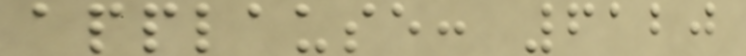applause: 6120
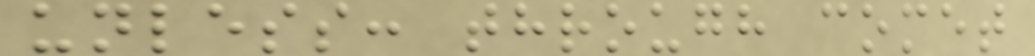unless: through comet
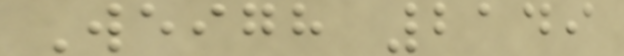Weigh 2149
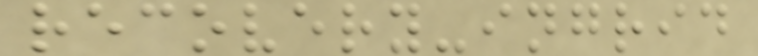recovery-ingrid
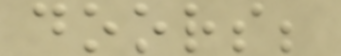doors;
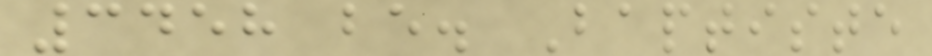3458 be. Baptiste
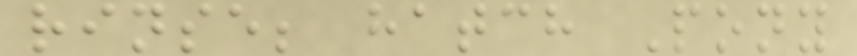rinse; hatch Pony
